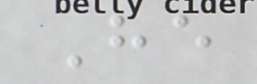He
